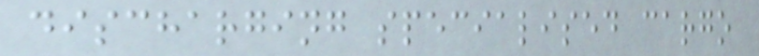discharging specialised cargo
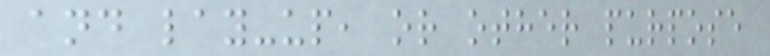and lay-up, or other purpose
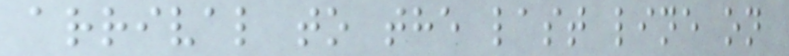arrival to the last line on
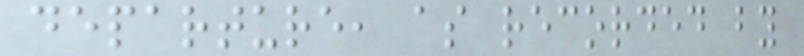departure, as recorded by
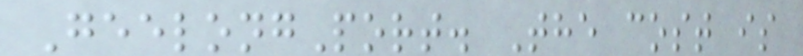GeelongPort. The cost is
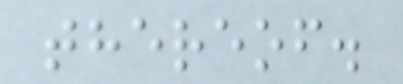thereof.
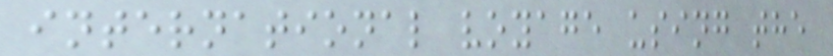international voyage using the
